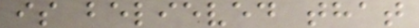is believed that
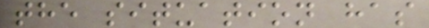the situation has
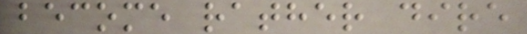become rather dire
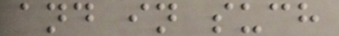and in such
